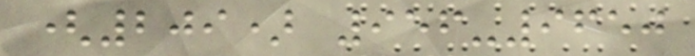(209) 956-9650
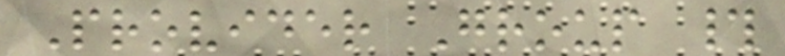Provider Group #
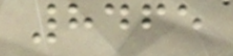8465
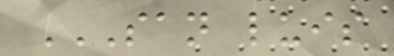SAN LUIS
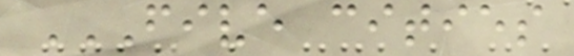FIVE CITIES
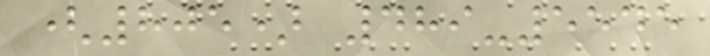(805) 489-5545
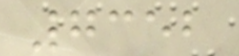7352
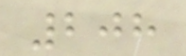208
